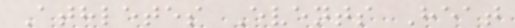Athletes Events Heat
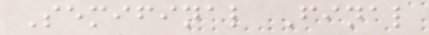Semifinal Final
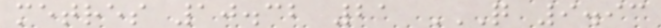metres 10.32 21 Q 9.93
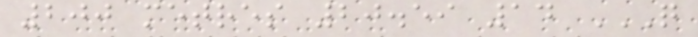200 metres 20.59 14 Q
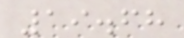19.68
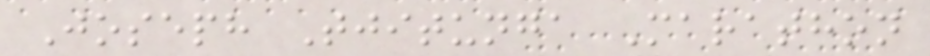Joseph Tjitunga Marathon
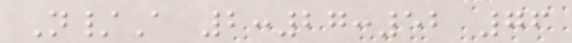N/A 2:27:52 76
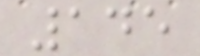145
